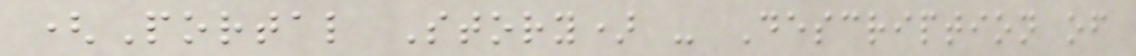(Portal Story) - Description of
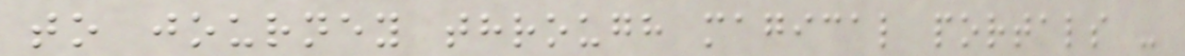to journey through magical portals -
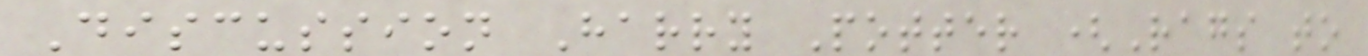Discussion Harry Potter (Rags to
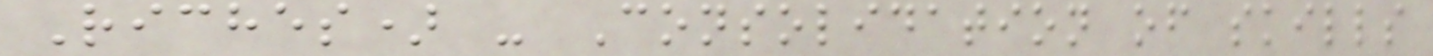Riches) - Consolidation of skills
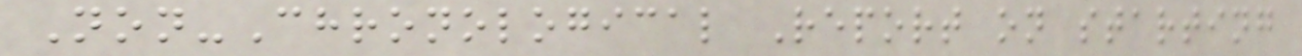Non-Chronological Report on starting
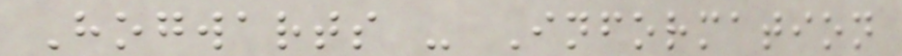Hogwarts - Information
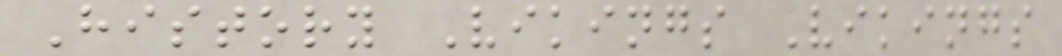History Vikings Vikings
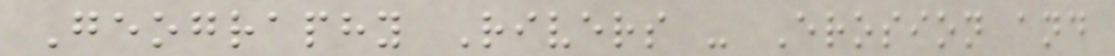Geography Rivers - Erosion and
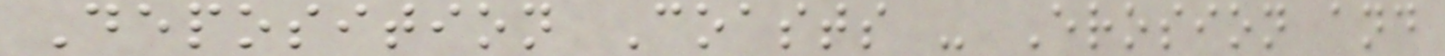Deposition Coasts - Erosion and
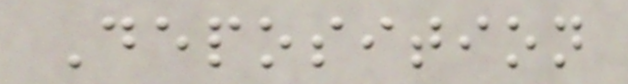Deposition
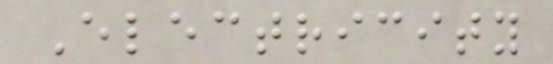Electricity
